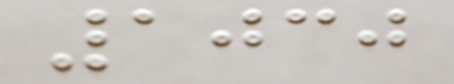1030
